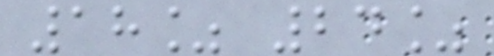18% 24%
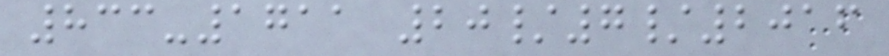833-1711 20/7/2016
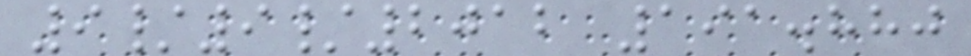9/9/2012 191.880
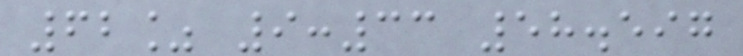62% 9:33 58.597
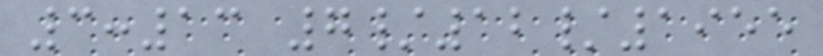3:13 7/12/1955
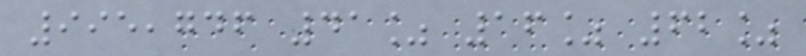995,746 41% 16% 62%
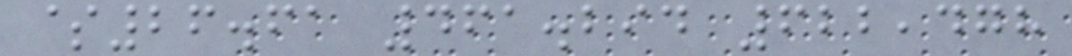$26.61 461.294 622,478
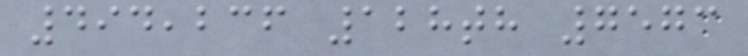494,236 128th 7573
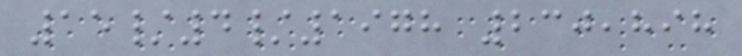15/4/1978 230,898
